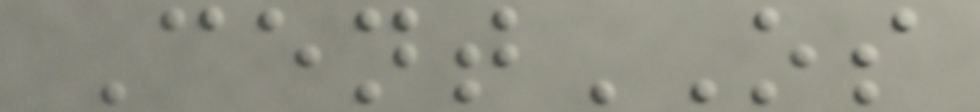CentOS
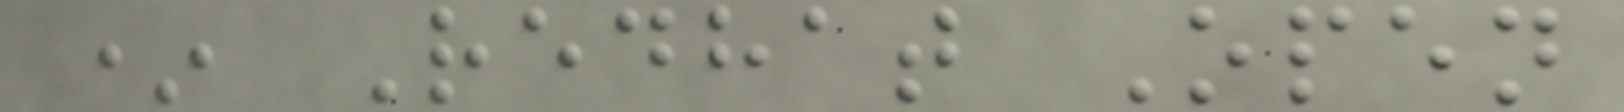* Redhat Open
